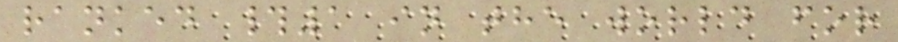ranked #1 in the world for
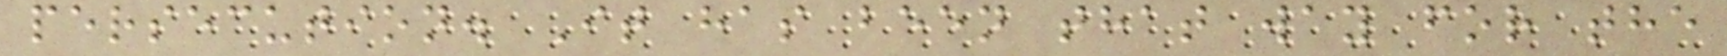persecution. It has been that way for the
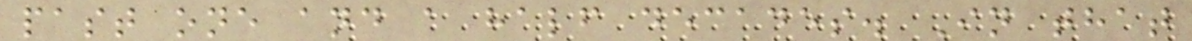past one and a half decades. In that
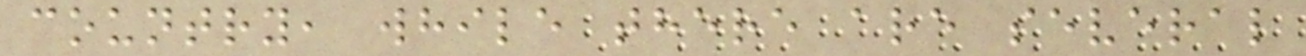country, while there are several
